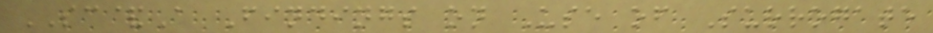SC&A Findings on Use of Surrogate
